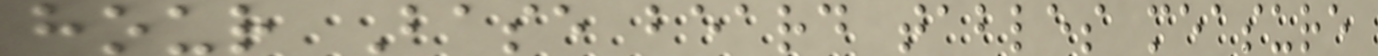hour Base beard tables measure
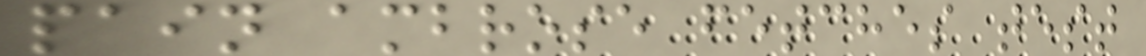pain ambrose fetches test
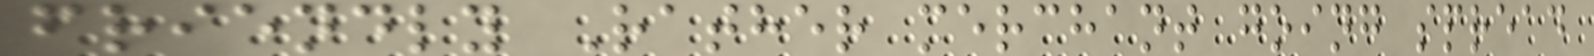friendly Rather merchant going spread
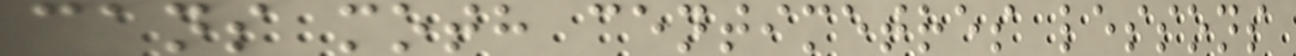cans moth centimetres lessons
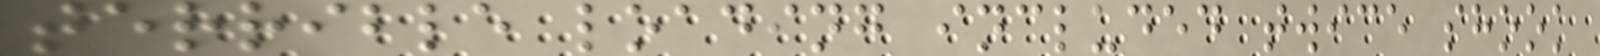terrible loading included twice shook
